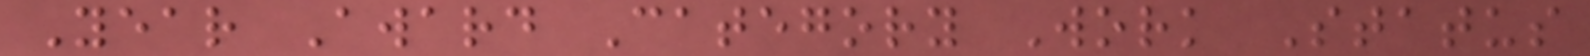Year Award Category Work Status
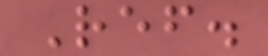Ref.
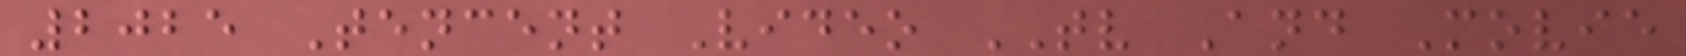2025 Tencent Video TV And Movie
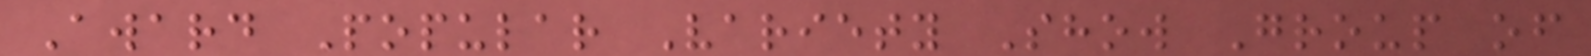Award Popular Variety Show Group of
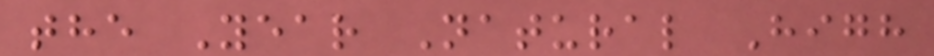the Year Natural High
